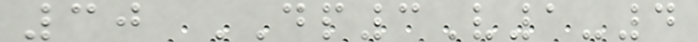30 DP3V1-4
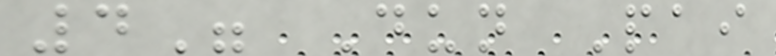4" Dun Pai
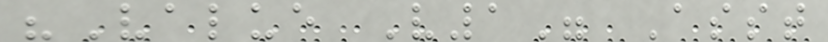"Value V1" Asst
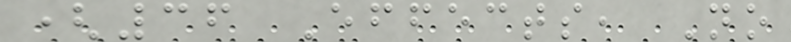(36 Effects, No
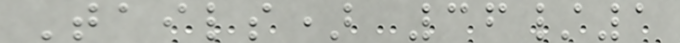Tails) 36/1
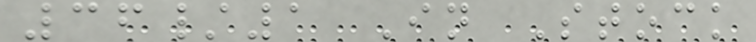36/1 In Stock
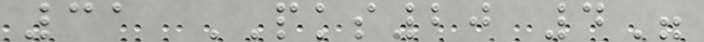31 PKS20 4"
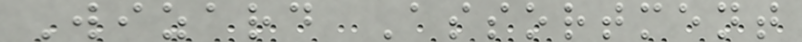Wizard Assortment
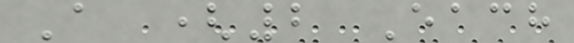A (2 Each
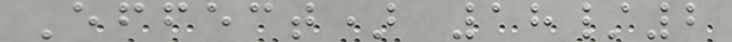Effect) 18/2
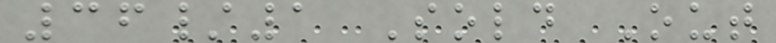36/1 Sold Out
